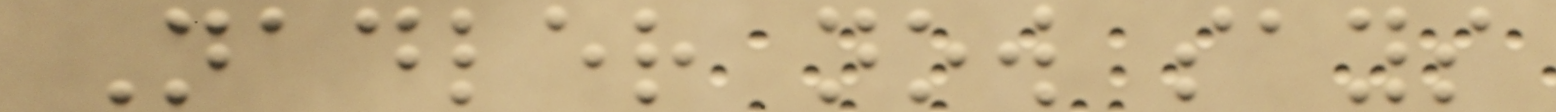Nadler now says
